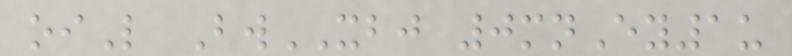oiL BwXBJ 0mnEy1u
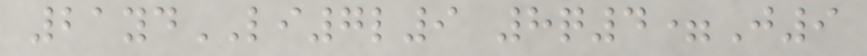21ydLI7l9 8q4=J9
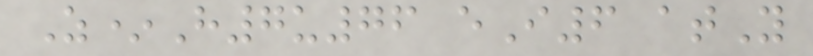Z*H7u76 eI6 atY
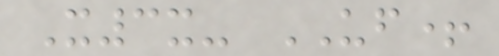X3x- UF+
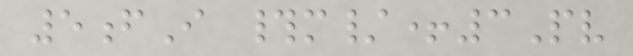5fI #m/+3Pv
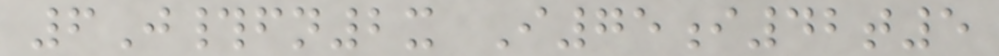6J#fn2x I75i42t5
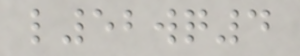l52wq4
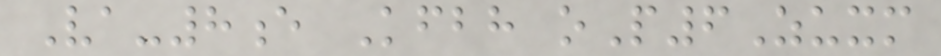Va-8e Kfbh oP6Zuxm
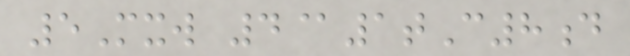5Mxw 4@1tC8d
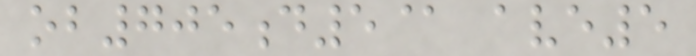ob705d5@ ave5
